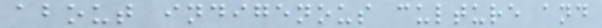about indigenous culture and
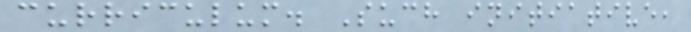curriculum. Such initiative,
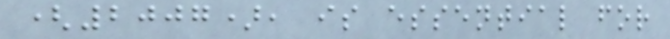(2007), is essential for
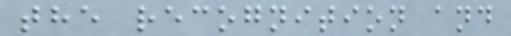the recognition and
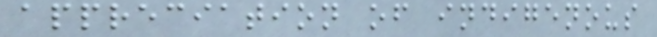appreciation of indigenous
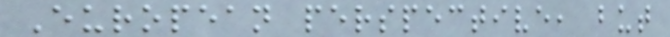European perspective, but
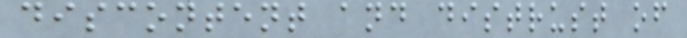discontent and distrust of
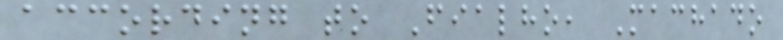according to Fialho, Machado
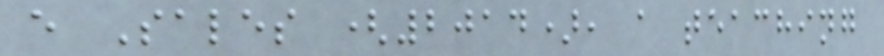e Sales (2014), a teaching
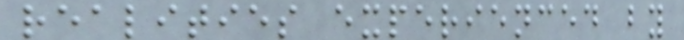realities experienced by
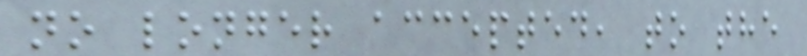no longer accepted, to the
